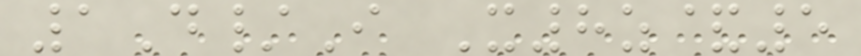1D/I X8z&5
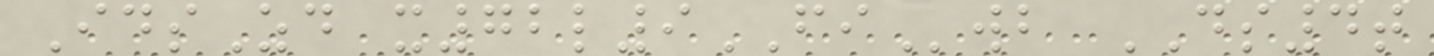IdsZd x72l9FIwb DS4t
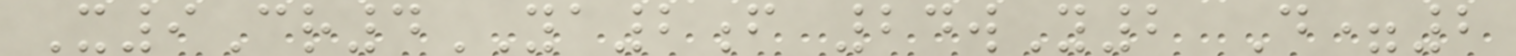X9Cr4YA2f 24wY2 D=2
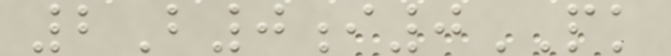2B0i0PK
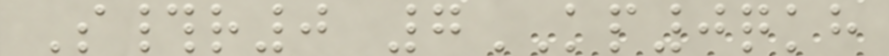S#r0 7KP0qkh
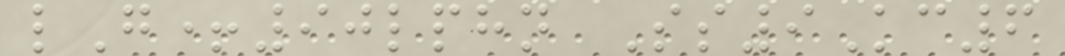lG+90lphn Ss9Kc6
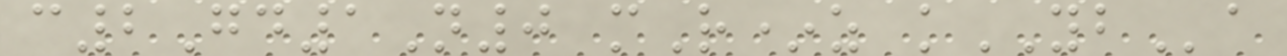c2Gd1N0 mR*z kYBa
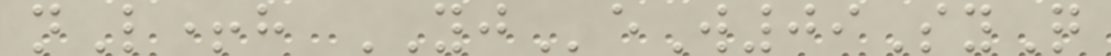nL+h YJeW09SyQ
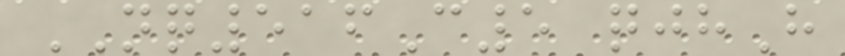NQ516C5 qjhH
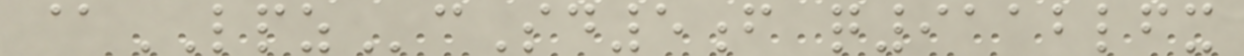@LPZcSd5f q9112lfx
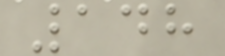148
